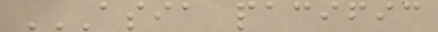ASIA PACIFIC
